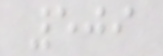509
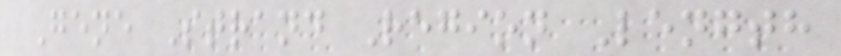Gene Strand Region Length
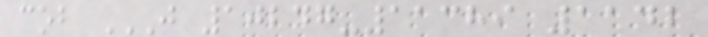cob J 10247-11389 1142
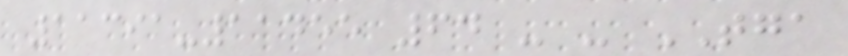11391-11455 64 - - TGA
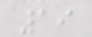19
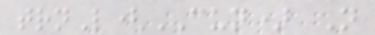trnL(CUN) N
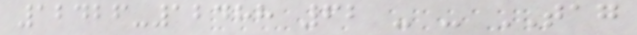12426-12488 62 - - TAG
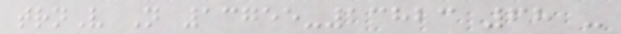trnV N 13755-13823 68 -
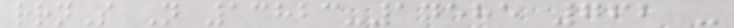rrnS N 13823-14585 762 -
